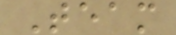Team
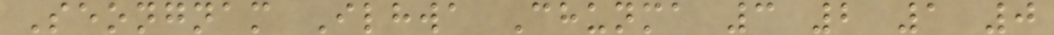Seongnam Ilhwa Chunma 3 2 1 0
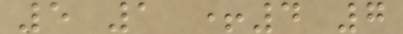5 1 +4 7
